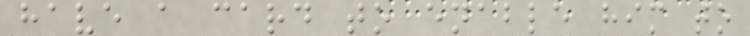have a card to enable him to
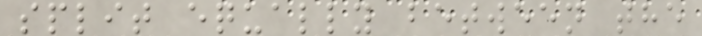split equally between the
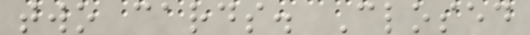two cards. Closed
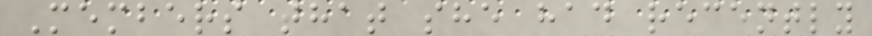Members that she had recently
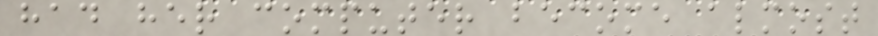had her computer become almost
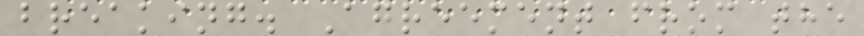breaking. Agreement from the
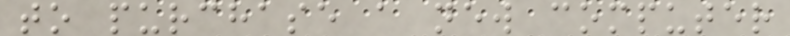to purchase a new computer
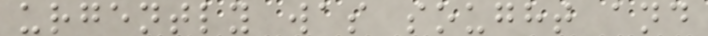urgently was sought and
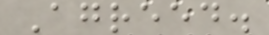Agreed.
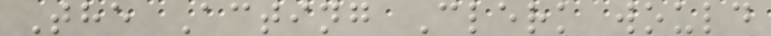The Acting Clerk would
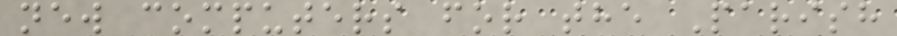new computers for the Parish
